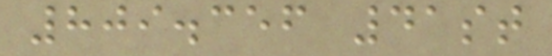809.356 41st
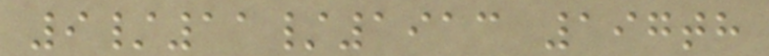9/11/1913 197th
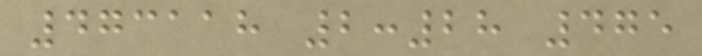473118 2:28 475
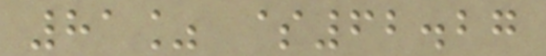81% $62.27
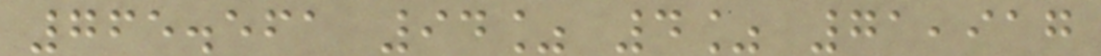765.561 94% 4% 71,917
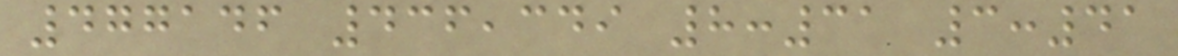477146 436,349 8:31 3:41
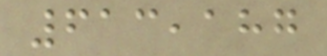613,187
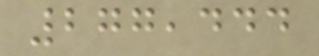277,444
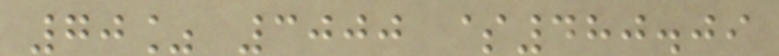70% 3000 $480.09
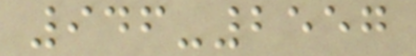946-2557
